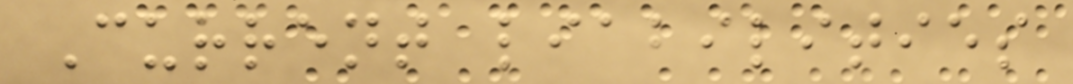Current liabilities
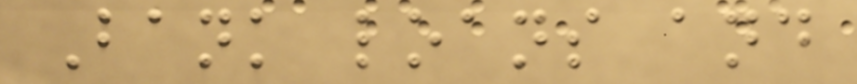Bank loans and
